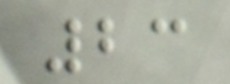23
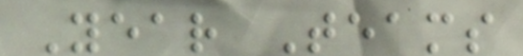Year Teams
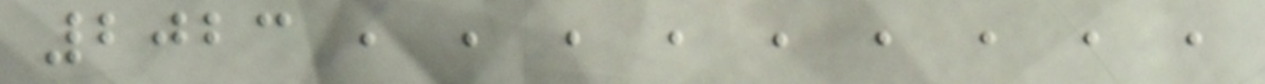2023 , , , , , , , , ,
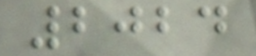2024
